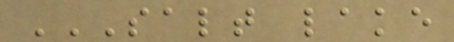SALT LAKE
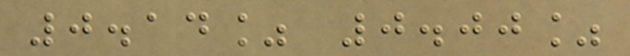0.14% 0.00%
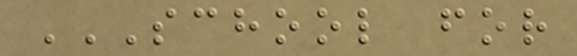SCHOOL FOR
